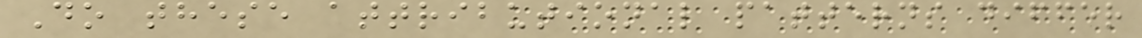Do these attributional patterns differ
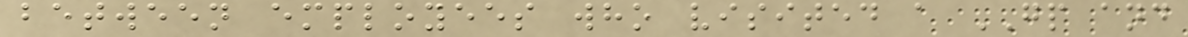between employees who visited a GP and
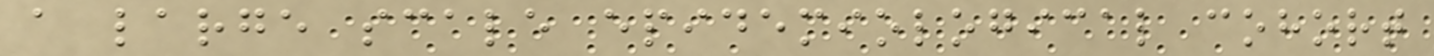a large scale epidemiological cohort
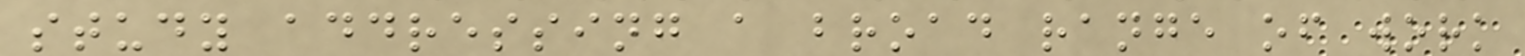study addressing a broad range of work
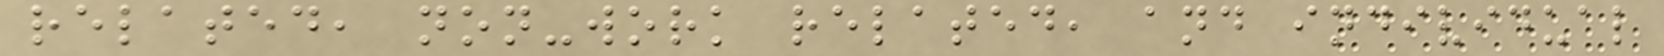related, non-work related, and individual
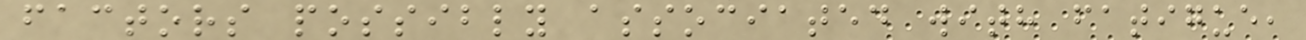factors possibly associated with fatigue,
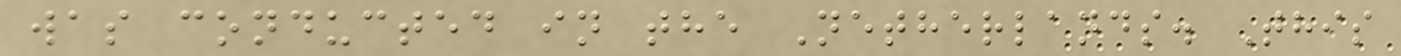was conducted in the Netherlands. This
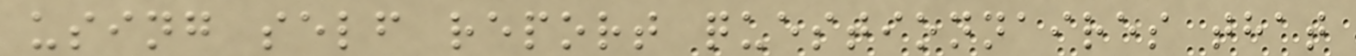using self report questionnaires that
